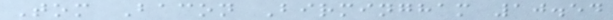Tom Bacon Birmingham 10.54
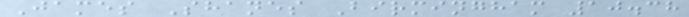James Shanes Birmingham 10.38
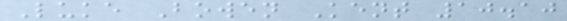Luke Bowen Kent 10.10
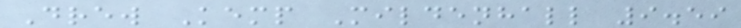Drew Kemp Mildenhall 9.59
